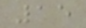15
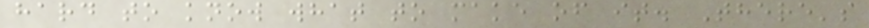hard to know what to make of it. There's
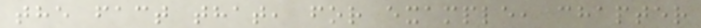the fact that, for example, chapter
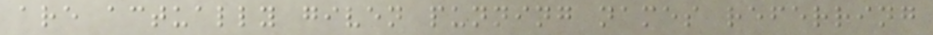are actually given punning names referring
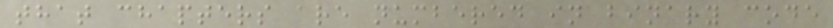that chapters are numbered in binary code
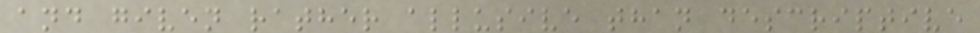and given rather allusive than descriptive
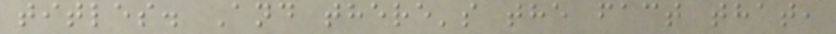titles. And there's the fact that,
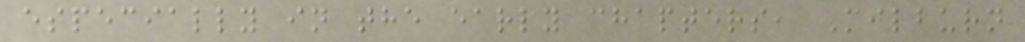especially in the early chapters, Milburn
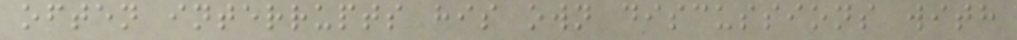often interrupts his own discussions with
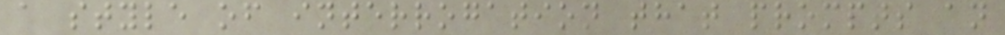a style of interrogation that prompts an
